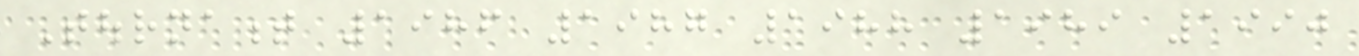Tournament 1986 1987 1988 1989 1990
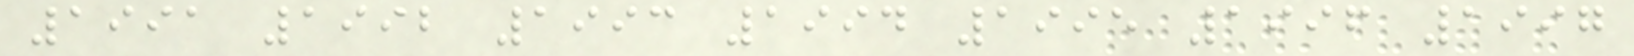1991 1992 1993 1994 1995 1996 1997
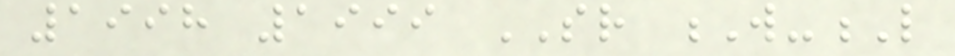1998 1999 SR W-L
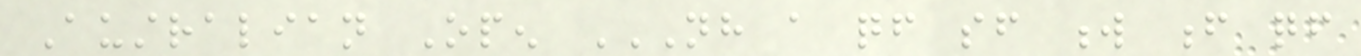Australian Open NH A QF SF W F QF
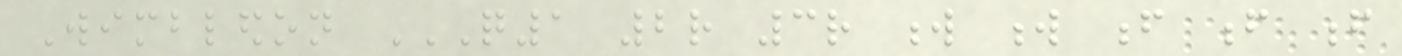Wimbledon Q1 2R 3R W W F F F
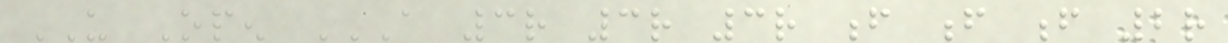US Open A 3R 3R 3R F F F 2R
